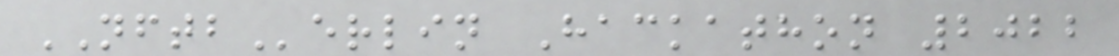NFTBerlin Hackathon 2022
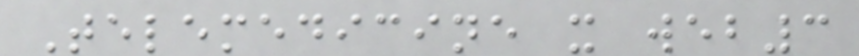Telemedicine x web3
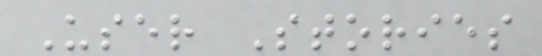User Stories
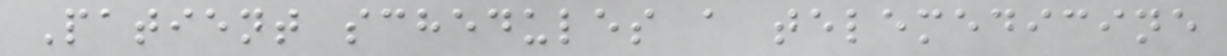Patient schedules a telemedicine
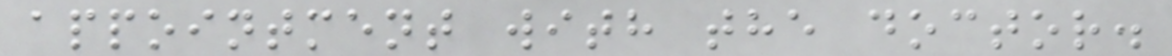appointment with the doctor.
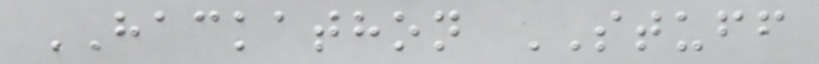HACKATHON STUFF
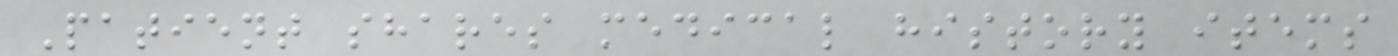Patient shares medical history items
